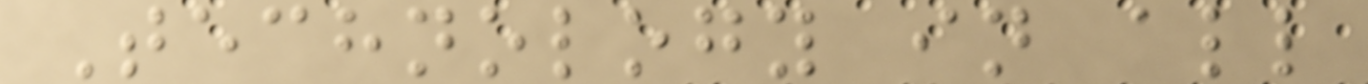Technology in all
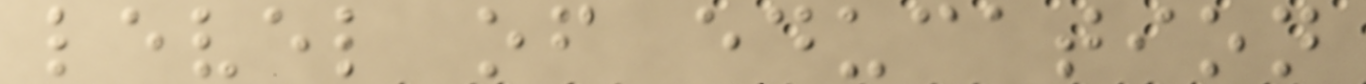level of education
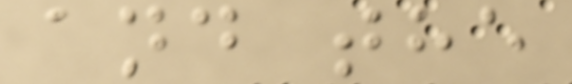and the
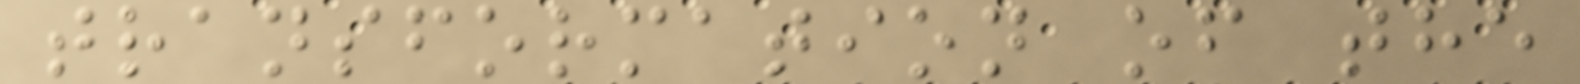transformation of the
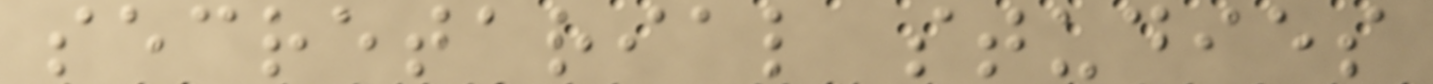secretarial studies
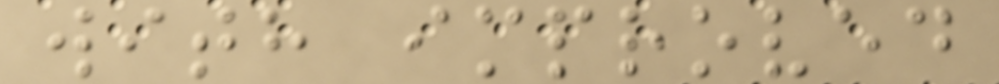with improved
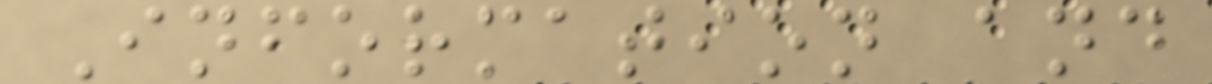Information and
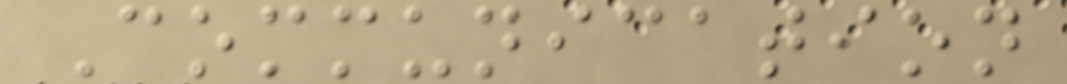Communication
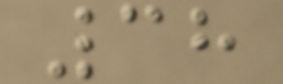38
